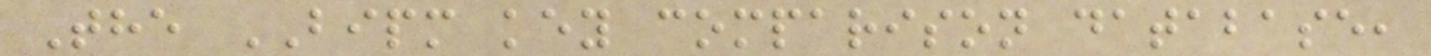The BIPM key comparison database,
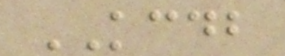KCDB
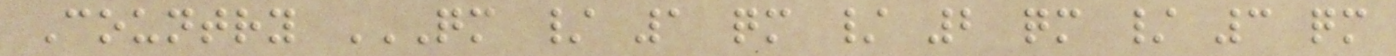Country QM / 1 QM / 2 QM / 3 QM
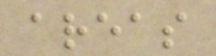areas
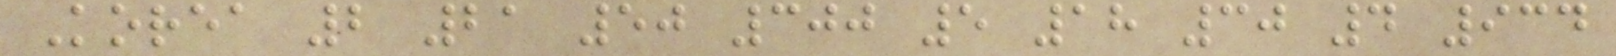Korea 2 21 50 300 5 18 30 4 934
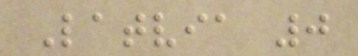Latvia 0
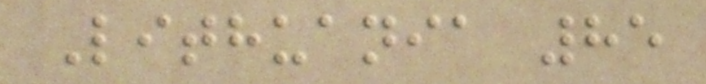Lithuania 85
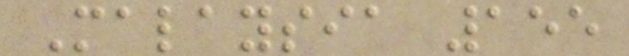Malaysia 155
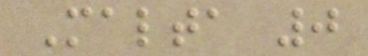Malta 0
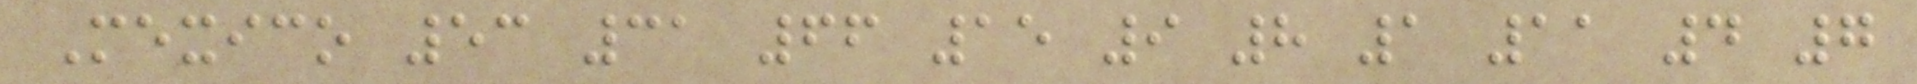Mexico 53 31 66 15 9 8 1 11 4 7
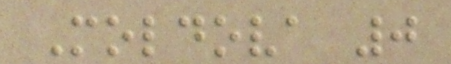Moldova 0
